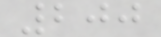200
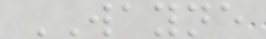WAYNE
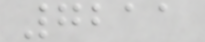7211
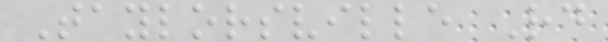Taylorsville Rd
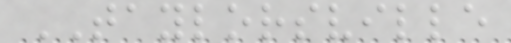TAYLORSVILLE
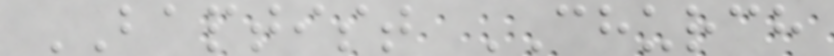BAPTIST CHURCH
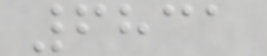6831
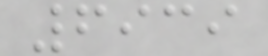6939
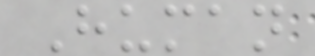Human
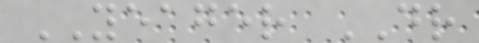YEAGER DR
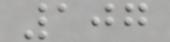107
